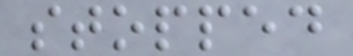stopped
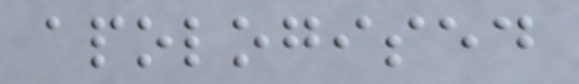apologised
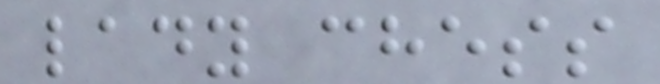lady chess
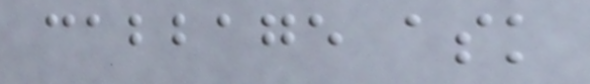cabbage ask
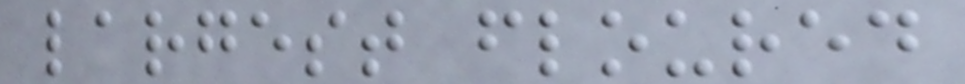largest floured
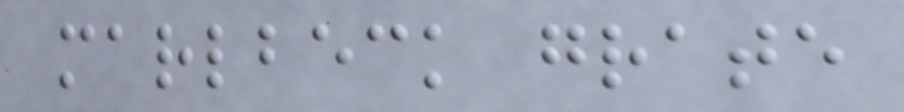marlbeck grate
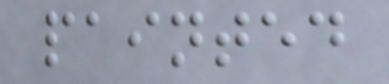painted
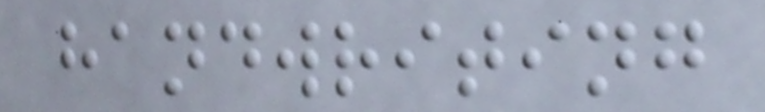handwriting
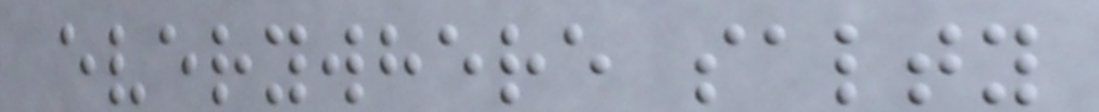everywhere salty
